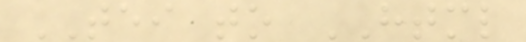TEI to HTML
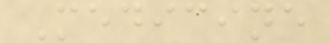Medicine
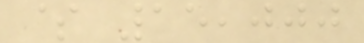$ 15,000
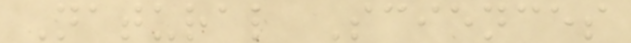Natural Sciences
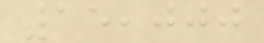15,000
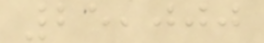25,000
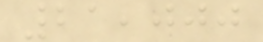21,000
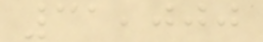31,000
